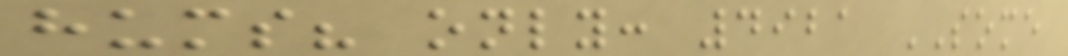hums? only: 4921 SOME
